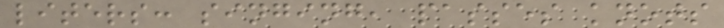liters: singing, passes knots
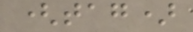(tag)
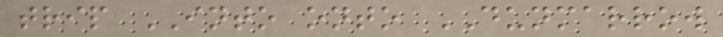trip INTO onto DUNMARROW
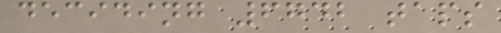deciding 6742 taps
